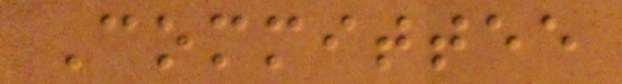Committee
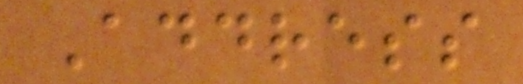Address
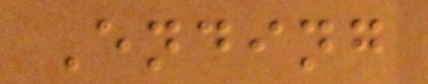Ending
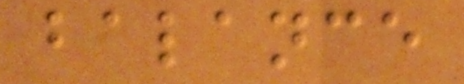balance
